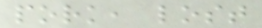pork, lost
